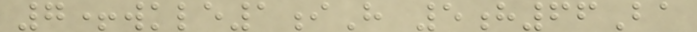7+wkle1iH 5h66Ba
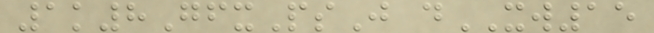1k8GfxPsJ dXW15
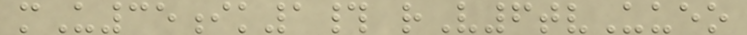mU35ik1# rV6tvUueo
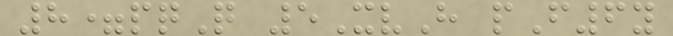8=pqQ 5XvH pF6y
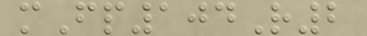mFp104R2
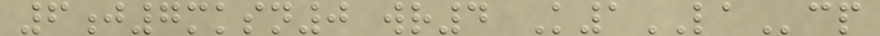6j7mksn0 wr4 K1LAcp
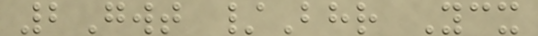2Gwt /Bhr Ycx
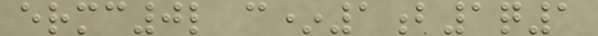ermc0l c*1b1q1
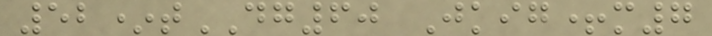52*tDG60 Jkig+m7
